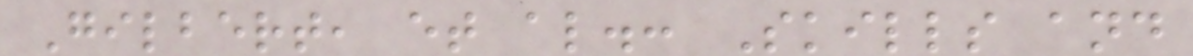Gilbert, et al.: Skills and
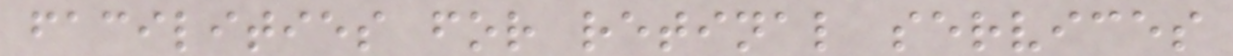facilities for retinal services
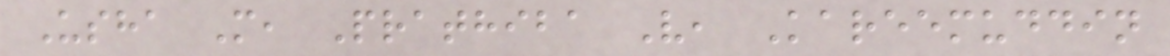Usha M, Prathiba V, Kareemuddin
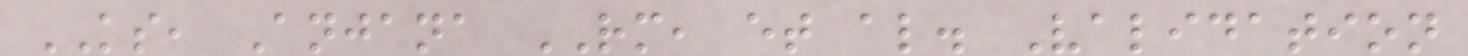KS, Anjana RM, et al. Validation
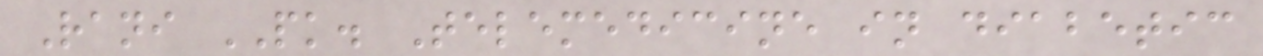Rani PK. Telemedicine in diabetic
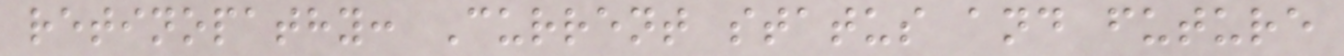retinopathy: Current status and future
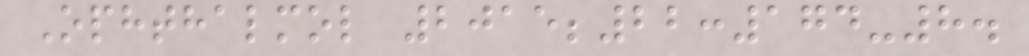Ophthalmol 2015;22:174-8.
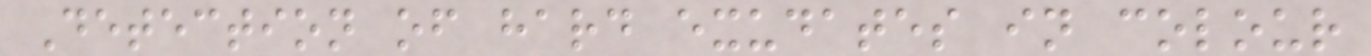Detection of hard exudates in colour
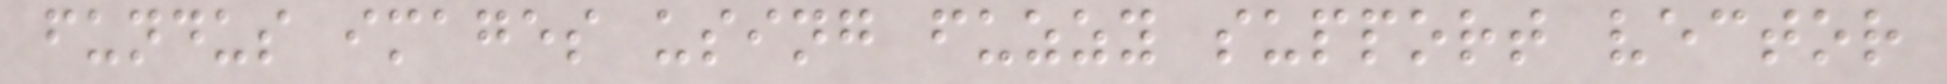fundus images using fuzzy support vector
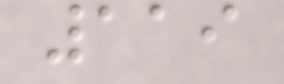119
